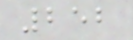252
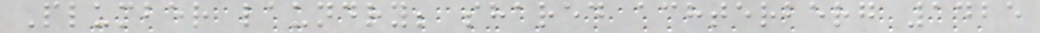Plumber laundry; shared achterberg 1425
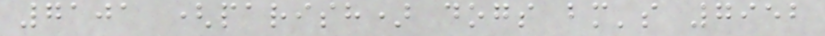7101 (parish) dogs bm's 7952
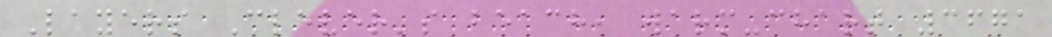Layers Clever's beach, warm-chart 3671
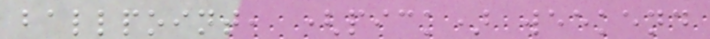ballpoint, (pick) weekend
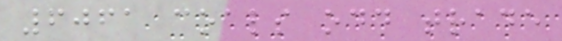6061 coals odd trade
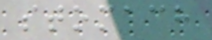stomach
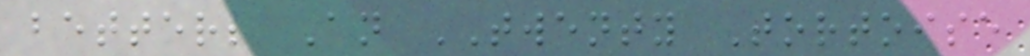better; An TWENTY Tortoise
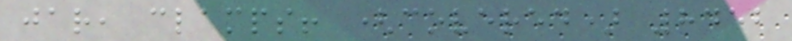jar, clamps! (covered) 8452
